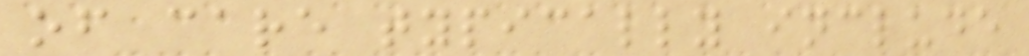of care typically include
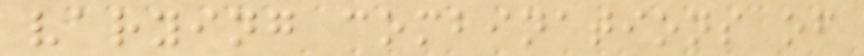varying combinations of
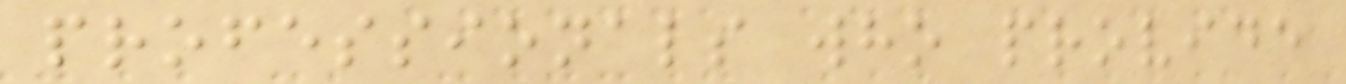professionals who provide
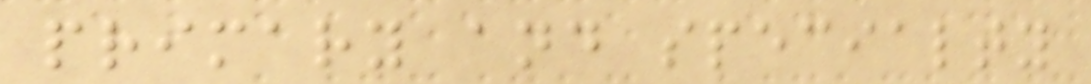primary and specialty
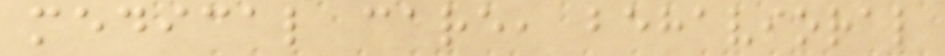medical care, behavioral
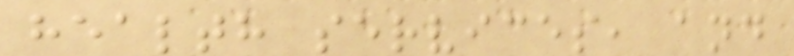health services, and
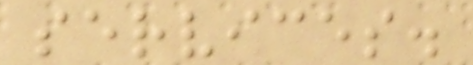services.
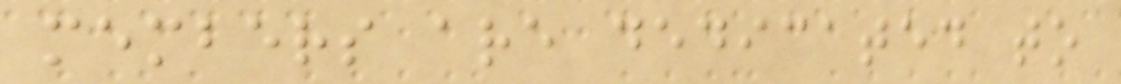members are dedicated to
